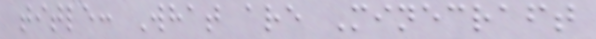title: What are Minecraft
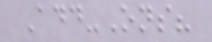Add-Ons?
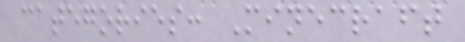categories: Minecraft
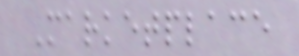Marketplace
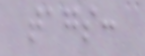tags:
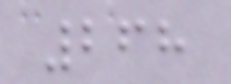268
